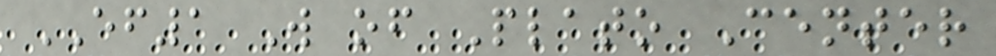EF1 W of Plato Center
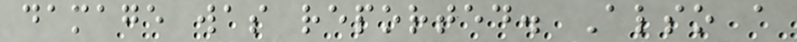damage was reported. Also a
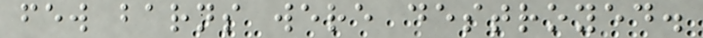few barns were destroyed.
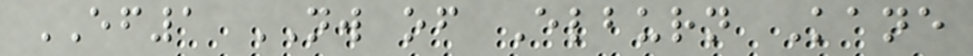EF1 NW of Elburn Kane
